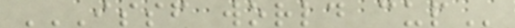ISSF WORLD CUP
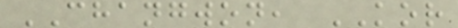CHANGWON, KOR
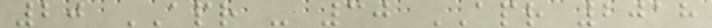20 APR - 30 APR 2018
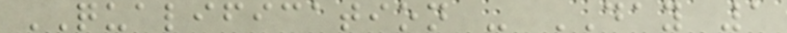QUALIFICATION - DAY 1
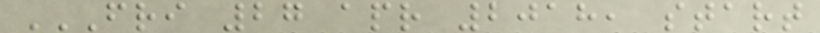FRI 27 APR 2018, START
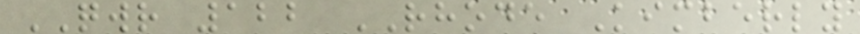QWR 122 RHODE Kimberly
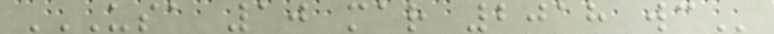USA 10 MAR 2018 WC
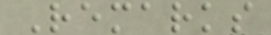Remarks
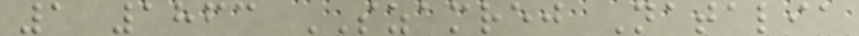1 1863 SZAMREJ Natalia
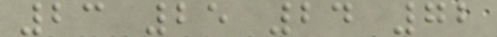23 25 24 72
